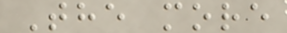The more
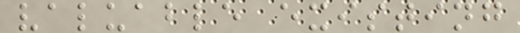valuable existing
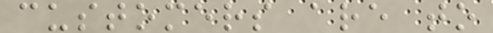customers are to
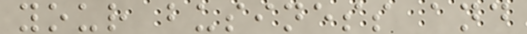your business and
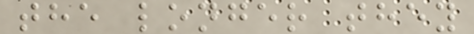the longer they
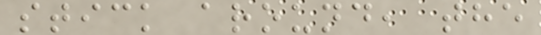stick around, the
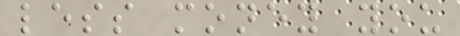less money you
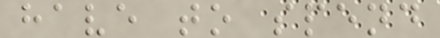have to spend
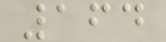164
